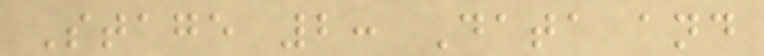Stage 2: Data and
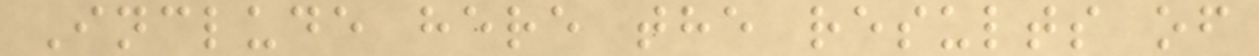Include here the results of
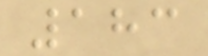183
